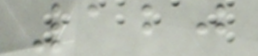120
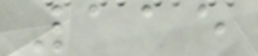115
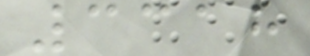3318
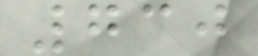730
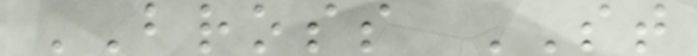BROSS ST
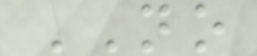NO
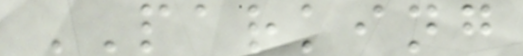PARKING
